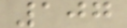107
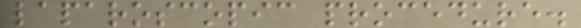laparoscopic procedure.
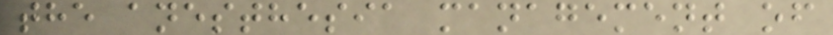the anesthesia management of
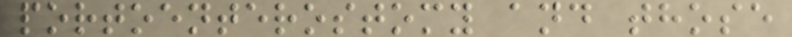portoenterostomy and those
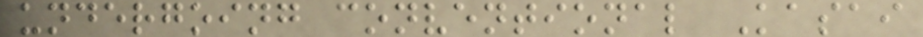undergoing conventional Kasai
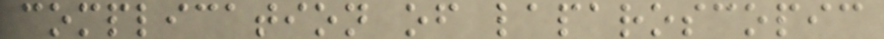complication of laparoscopic
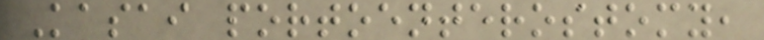Kasai portoenterostomy,
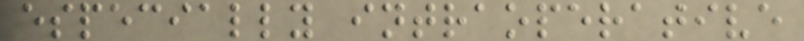especially intraoperative
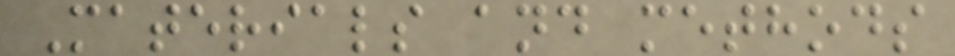Materials and methods
